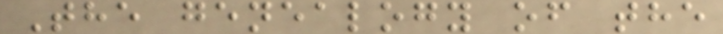The genealogy of the
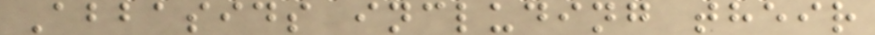Abbasids including their
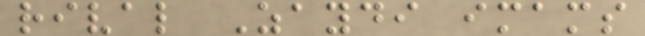rival Zaydi imams
